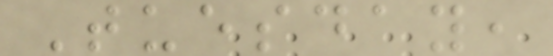Tuesday,
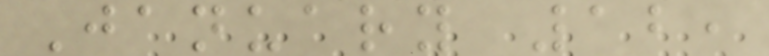January 12,
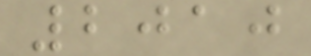2010
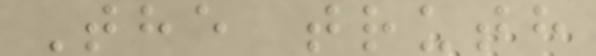The truth
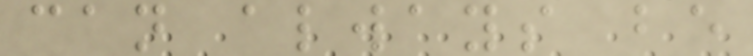can always be
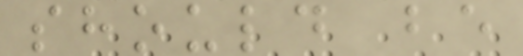should be
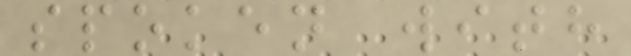spoken with
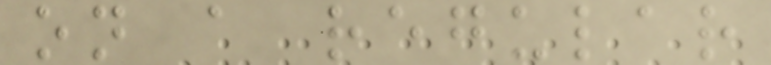on a regular
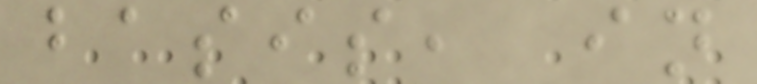basis, in
